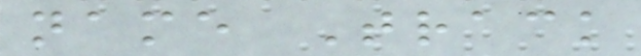name Track
